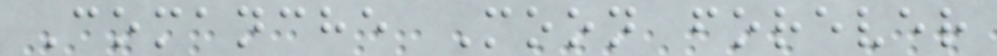Comanche Moon forever
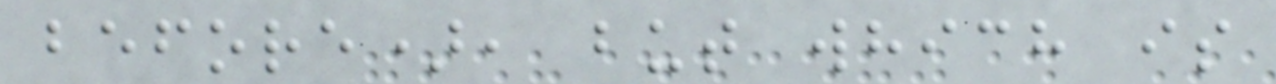before), but which is
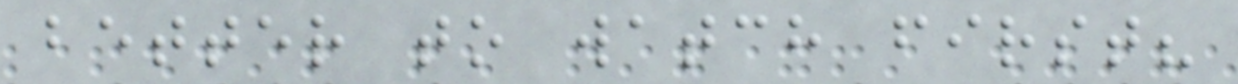better to watch first?
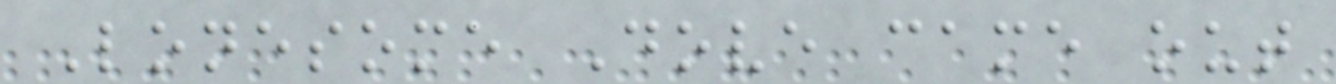Lonesome Dove came out
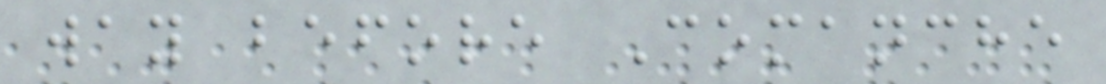way before Comanche
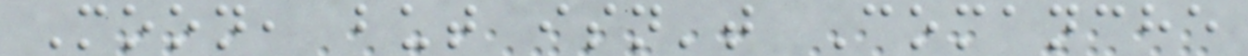Moon, but isn't Comanche
